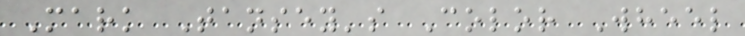Mark Tansey's Color Wheel
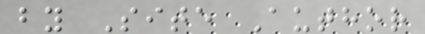by Site Author
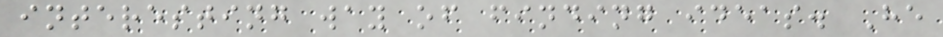interesting way of finding ideas. He
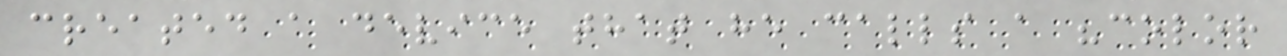created a device that he calls a "color
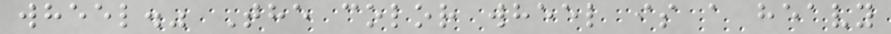wheel." The color wheel is a heavy
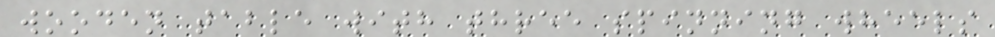wooden table with three spinning wheels
